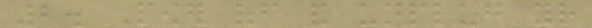2. Power off and unplug your
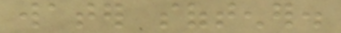water softener.
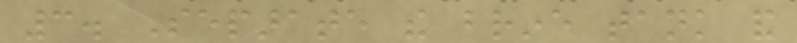3. Separate the brine tank and
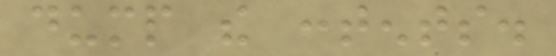dump the contents.
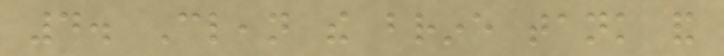4. Clean the brine tank and
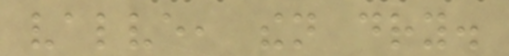valve, then dry.
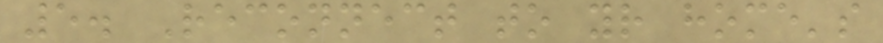5. Reconnect to your home's
